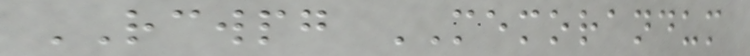RCWPG MEMORANDUM
